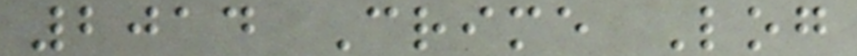2014 Crime Log
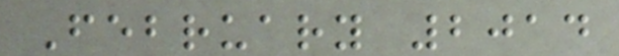February 2014
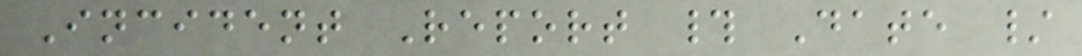Incident Report # Date /
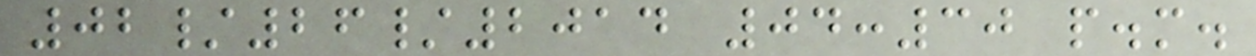02/26/2014 04:30 p.m.
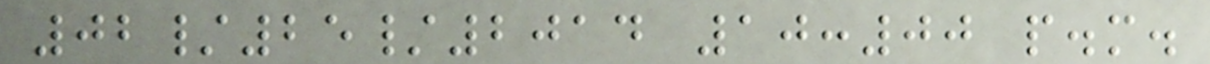02/25/2014 10:00 p.m.
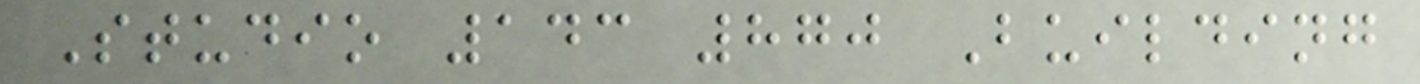Studio 143 870 Building
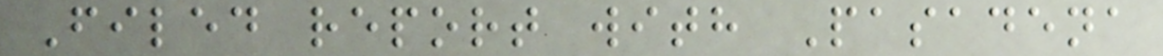Filed report with Pasadena
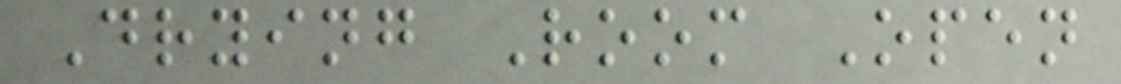Drying Room Open
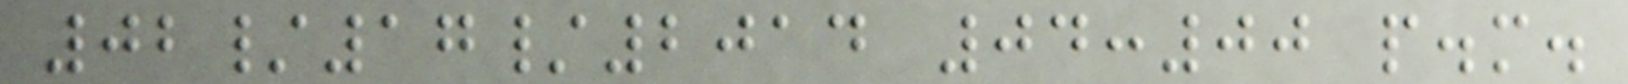02/17/2014 04:00 p.m.
